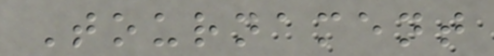Tournament
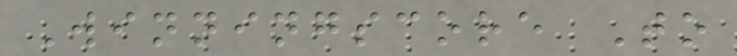Winningscore To
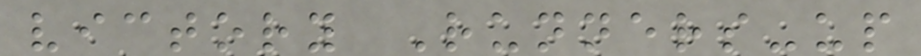victory Runners-up
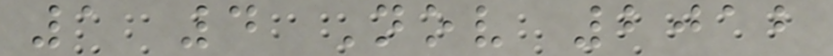1 4 Nov 2012
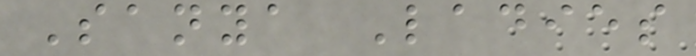Sanya Ladies
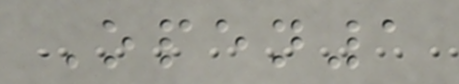Open1
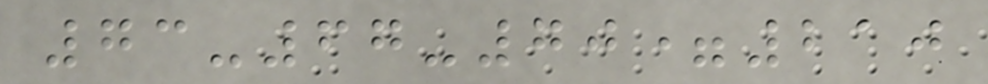73-67-70=210
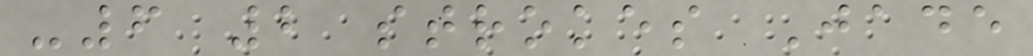-6 2 strokes Jade
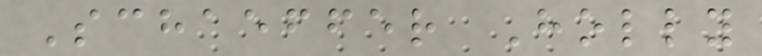Schaeffer Holly
